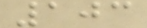103
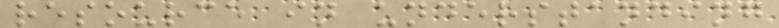resource in understanding
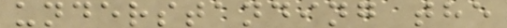understanding the
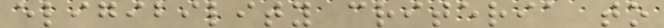eligibility criteria to
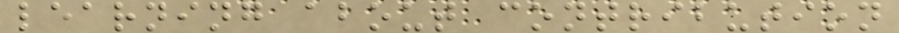learning about contribution
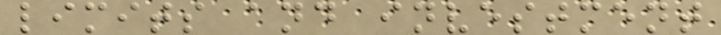limits and investment
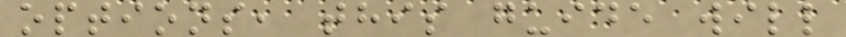options, this guide will
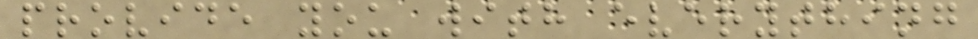provide you with everything
